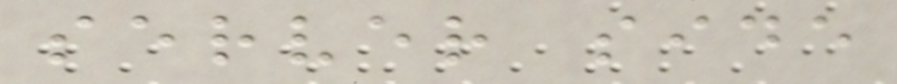server side
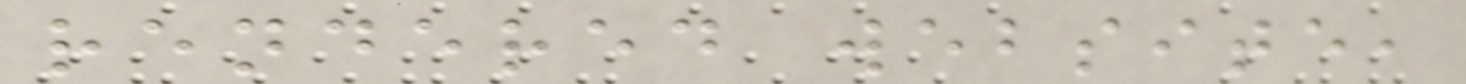rendered website,
